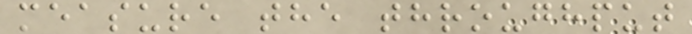measure the throughput
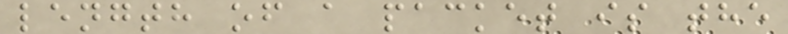length of a packet is the
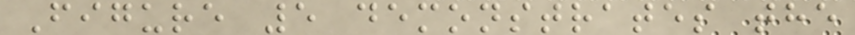Figure 5 demonstrates the
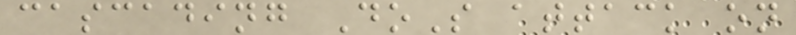cascading DoS attack on
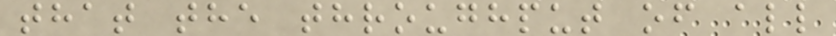that the throughput of all
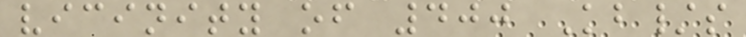vicinity of 400 Kb/s
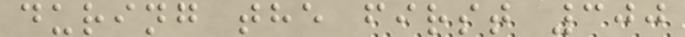during the first 300
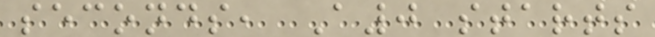seconds, A0 starts
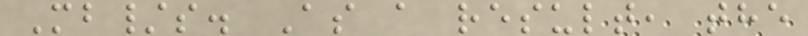Mb/s. As a result, the
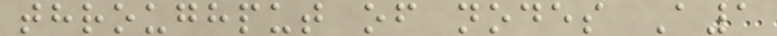throughput of nodes A1
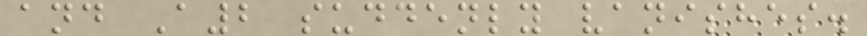and A2 suddenly vanishes.
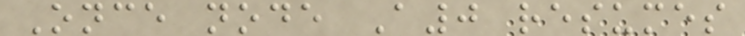Once node A0 resumes
